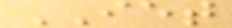IET
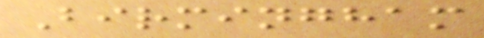Birmingham
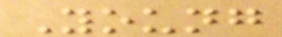Young
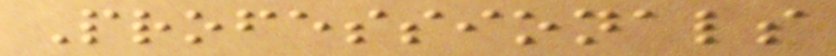Professionals
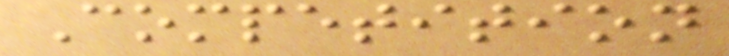Competition
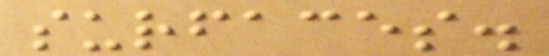surfaces.
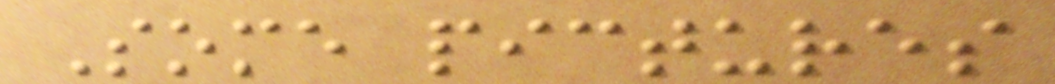Some pictures
